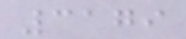3179
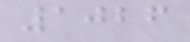1026
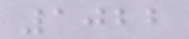1022
